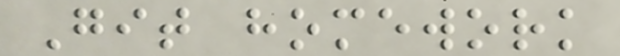Git homework
